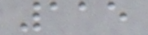115
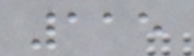115
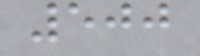500
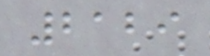2129
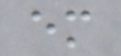em
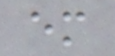em
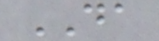DA
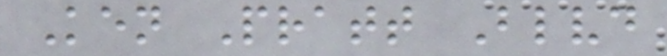Ken Pratt Blvd
